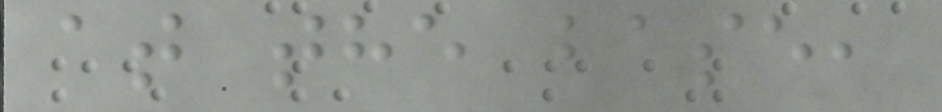at the base,
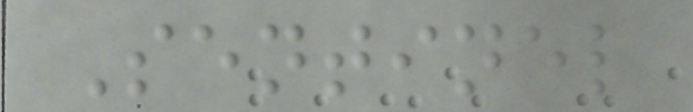Sentinel
